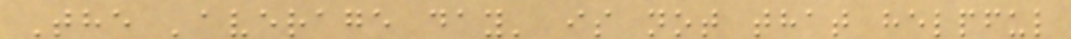The 'average day' is not that helpful
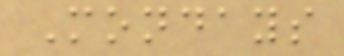Mondays
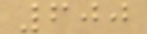600
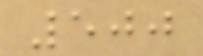500
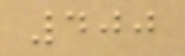400
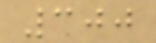300
